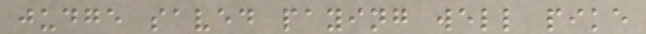judge saved paying well pike
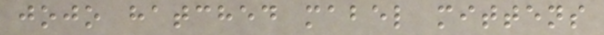jojo hatched mabel mittens
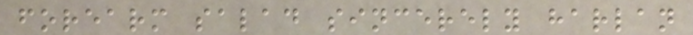forearm salad sincerely harlan
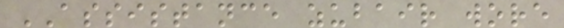ASSISTANCE zubair wore
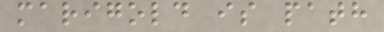marigold is path
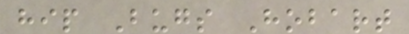hip Bugs Hobart
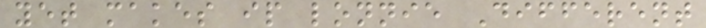yet makes ip lonnie Different
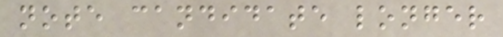note candidate longer
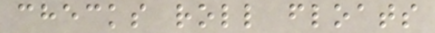checks roll floats
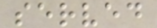served
